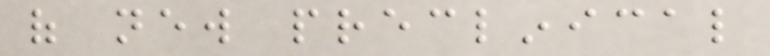of new preclinical
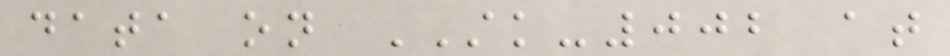data on STK-002 at
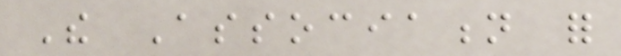The Association for
